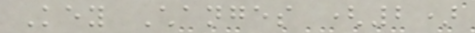Key Changes (2)
